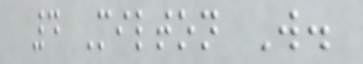4 Milton W.
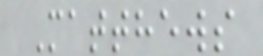Matthews
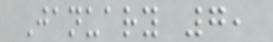January 7,
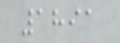1891
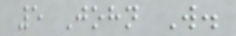5 John W.
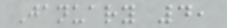January 4,
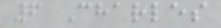6 Charles
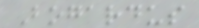Bogardus
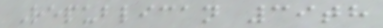Republican 39th
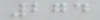274
